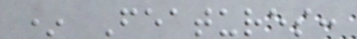* Features:
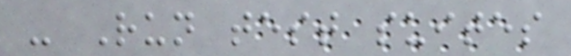- Run test suites
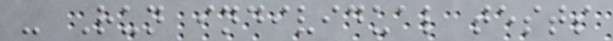- Run individual tests
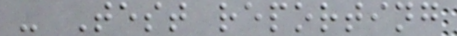- Test reporting
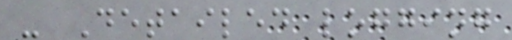- Detailed logging
